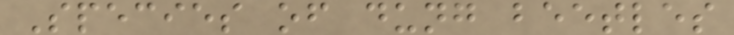Species of dung beetles
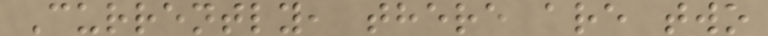Currently, there are two
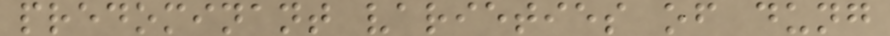predominant varieties of dung
